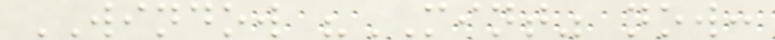WINDOW "MINT" now:
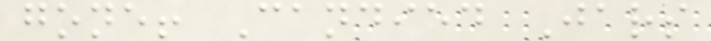gone! Candied Jars
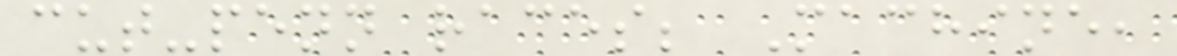cut-penn races; Machine,
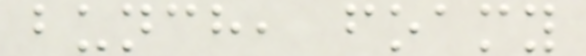bunch, foamy
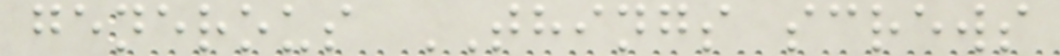generous THINGS screws
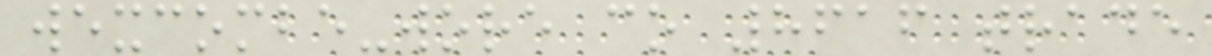wexcombe-wore co 8616 trade
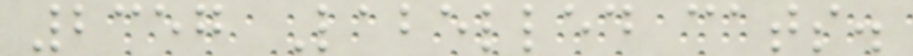2357 Labelled cats.
